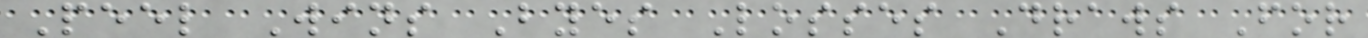Peel Wins Byes Losses Draws For
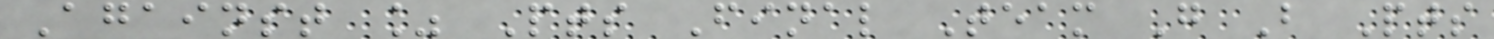Against % Pts Final Team G B Pts
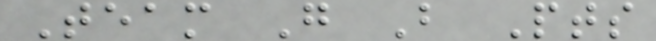Team G B Pts
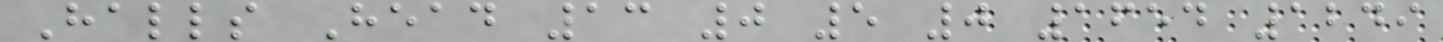Halls Head 13 0 5 0 1654 1249
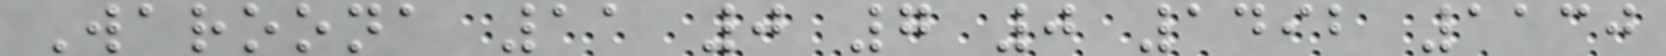Waroona 11 0 7 0 1492 1130
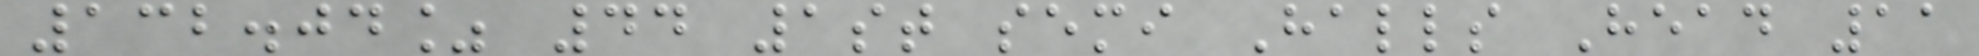132.04% 44 1st semi Halls Head 11
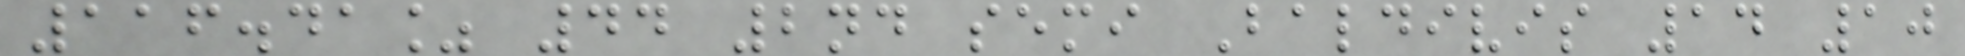116.41% 44 2nd semi Baldivis 14 10
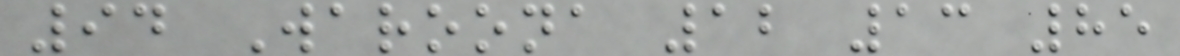94 Waroona 12 13 85
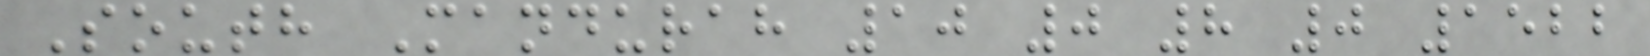South Mandurah 10 0 8 0 1522
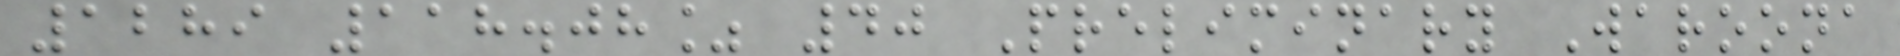1289 118.08% 40 Preliminary Waroona
